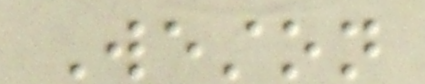Weston
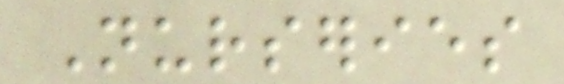Nurseries
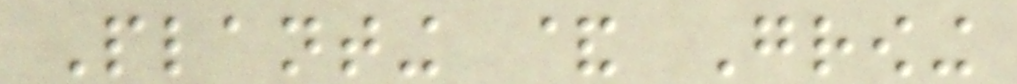Planting & Growing
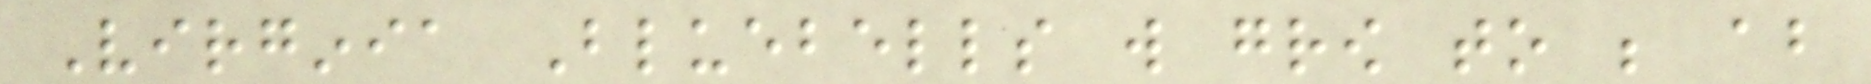Virginia Bluebells will grow to be about
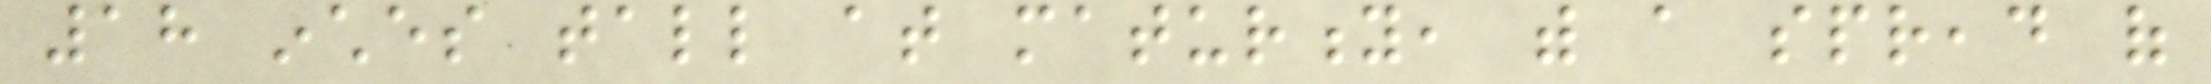18 inches tall at maturity, with a spread of
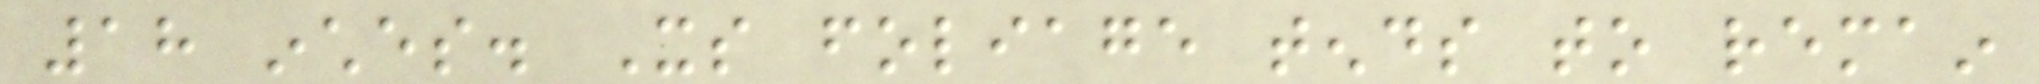18 inches. Its foliage tends to remain
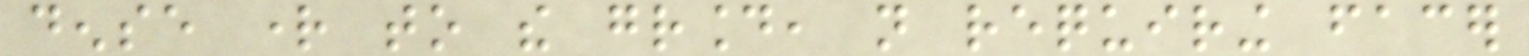dense right to the ground, not requiring facer
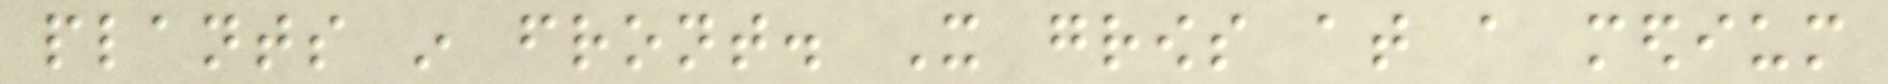plants in front. It grows at a medium
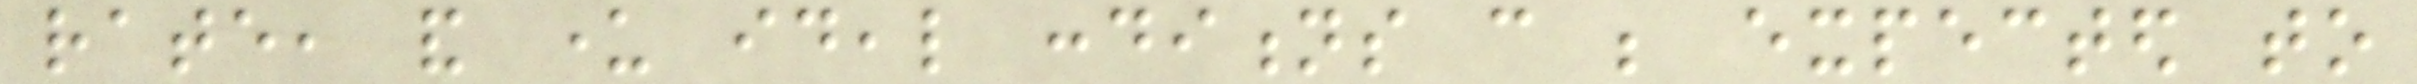rate, and under ideal conditions can be expected to
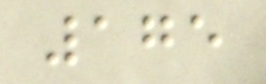175
